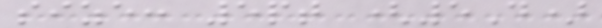size: 5pt (5D)
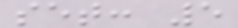set: 5
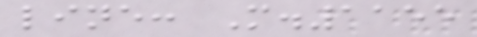line: M.1155
